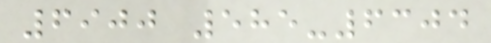6900 585-6304
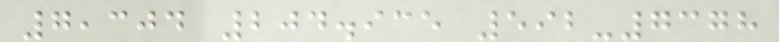7,304 204.935 592-7378
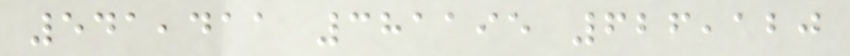541,411 381195 626,120
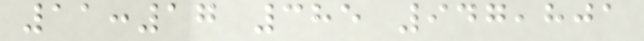11:17 385 947,801
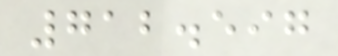712.597
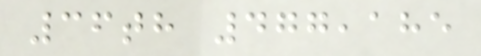36th 477,185
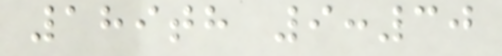189th 9:30
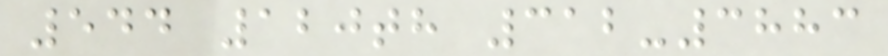544 120th 312-3883
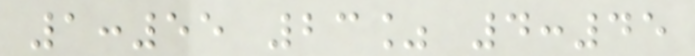1:55 23% 4:45
